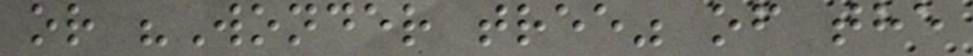or "Wonder tree" of the
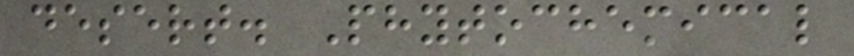desert. Phytochemical
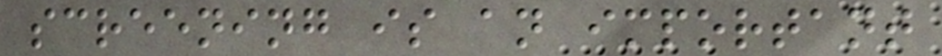screening is an important
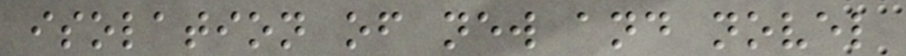isolation of new and novel
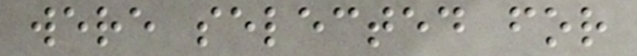were selected for
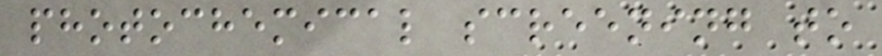photochemical screening to
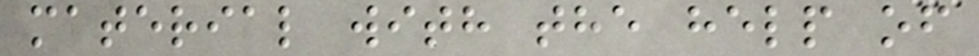material with the help of
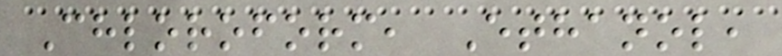Chloroform, Ethanol,
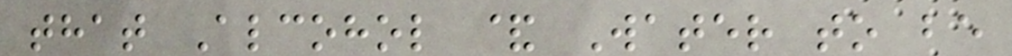that Alcohol & Water to be
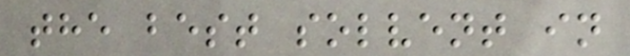the best solvent in
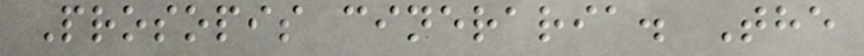Prosopis cineraria. The
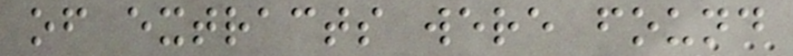of extracts were found
